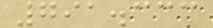791.333
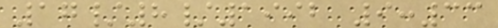17/8/1992 9:33
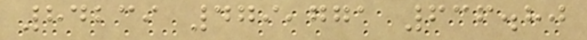84239 479,771 636.80
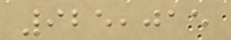925,015
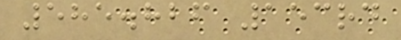585.826 153rd
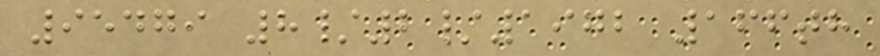95479 8/2/1972 166th
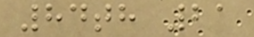84th 21
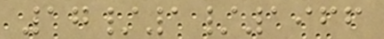17/1/1966
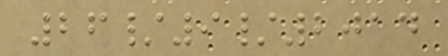26/9/2014
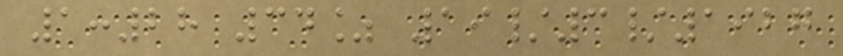1:28 34% 19/3/1927
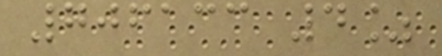706133 4%
